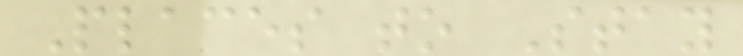Places to Stay
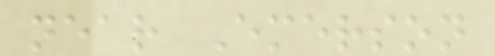near Emerson
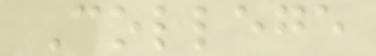College
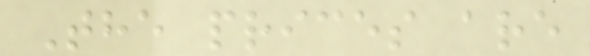The prices are
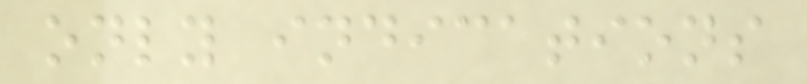only indications
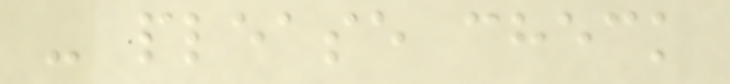- please check
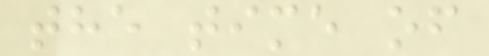the time of
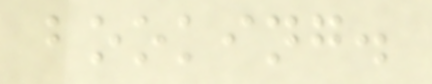booking.
